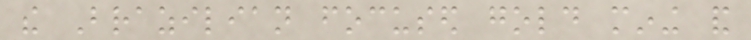the Brazilian focused gold mining and
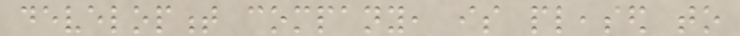development company, is pleased to
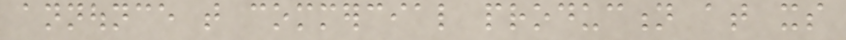announce that commercial production at its
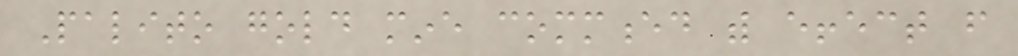Palito gold mine commenced with effect from
